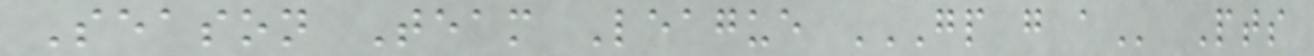Season Team League GP G A Pts
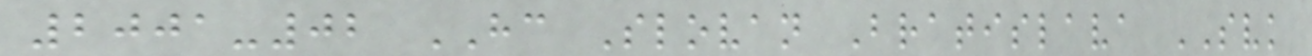2001-02 HC Slovan Bratislava SVK
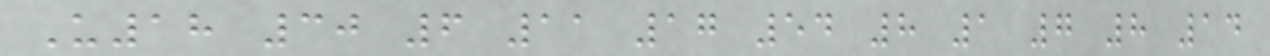U18 30 6 11 17 54 8 1 7 8 14
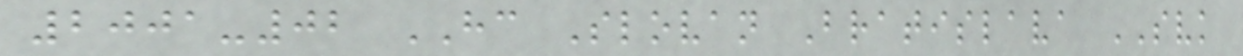2001-02 HC Slovan Bratislava SVK
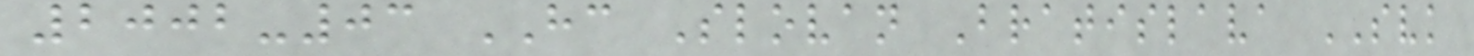2002-03 HC Slovan Bratislava SVK
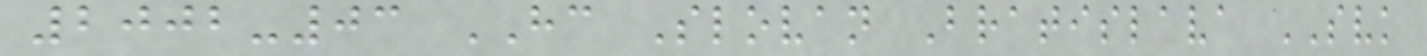2002-03 HC Slovan Bratislava SVK
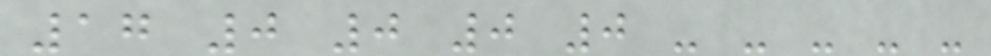17 0 0 0 0 - - - - -
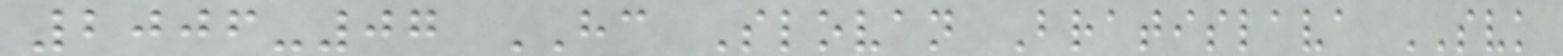2006-07 HC Slovan Bratislava SVK
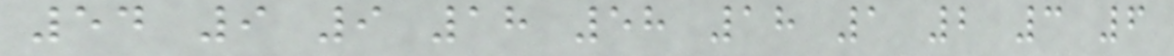54 9 9 18 58 18 1 2 3 6
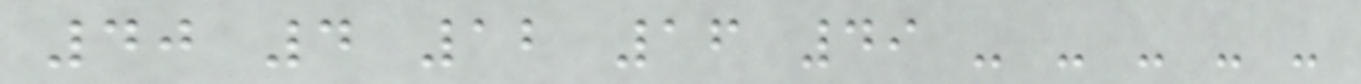40 4 12 16 49 - - - - -
